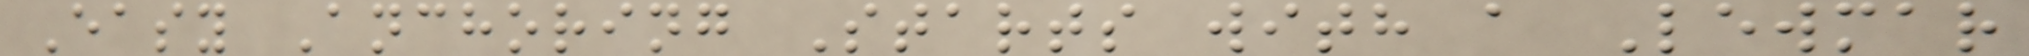Easy Anchoring Starts with a Lewmar
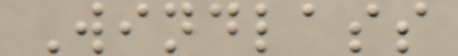Windlass
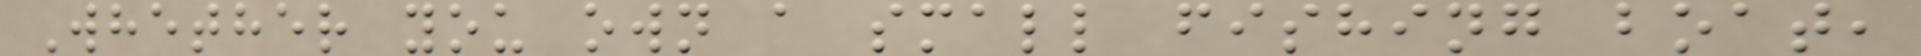Whether you own a small fishing boat,
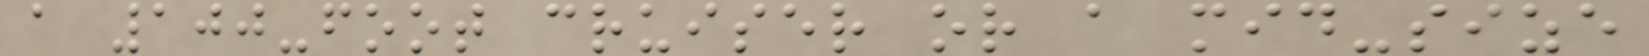a 100-foot cruiser or a mid-size
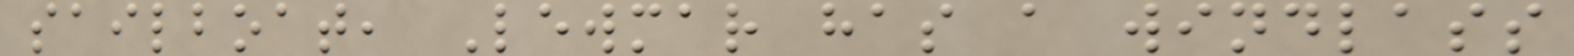sailboat, Lewmar has a windlass
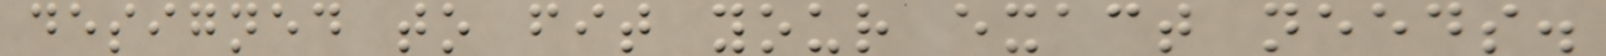designed to fit your exact needs.
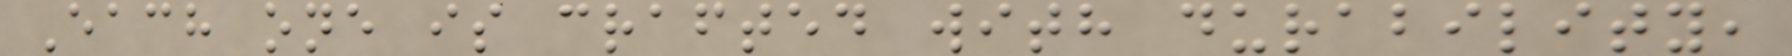Each one is crafted with durability,
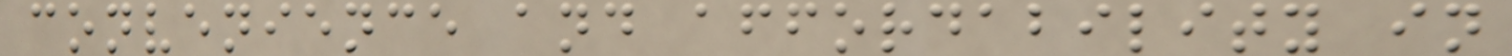convenience and affordability in
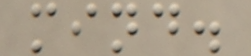mind.
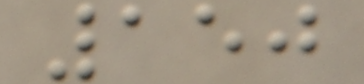150
